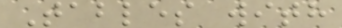Tables with
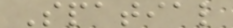Spatial
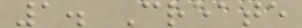1. Create
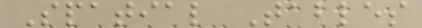Spatial Tables
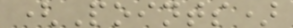(Points)
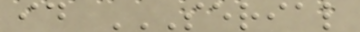id SERIAL
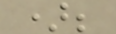);
